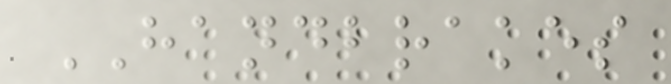HANDBRAKES
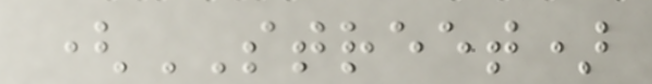(STREET)
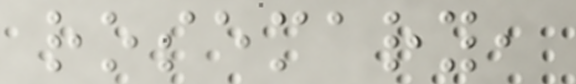rosemary,
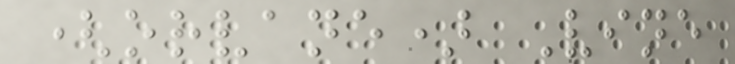(orvane) Vine
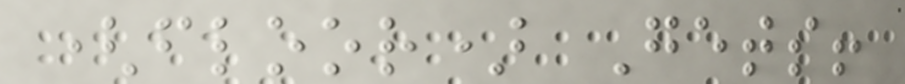(floor) Gets!
